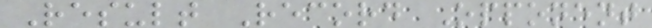Result Record Opponent
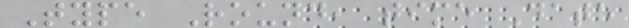Type Round, time Date
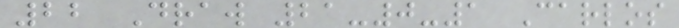22 Draw 21-0-1 Carlos
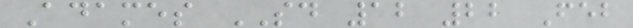Adames SD 12 22 Feb
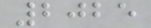2025
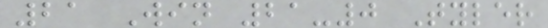21 Win 21-0 Tyler
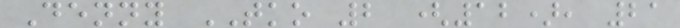Denny TKO 2 (12), 21
